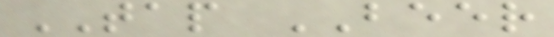TAP BEER
